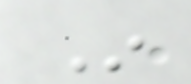In
